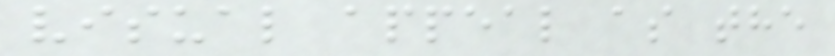visual appeal as the
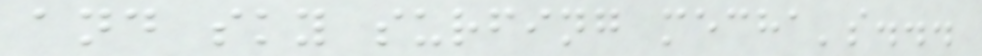and sky surfing mecha's...
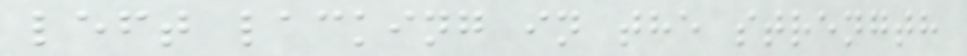left lacking in the strength
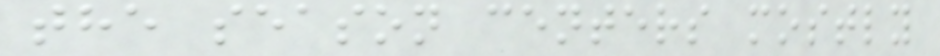the season centers mostly
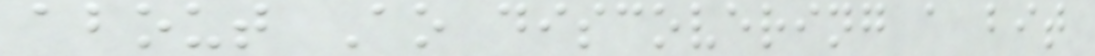about Ao discovering a bit
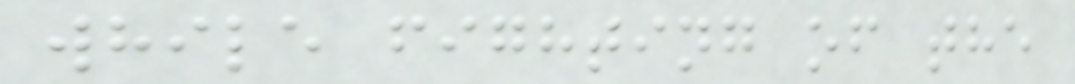while fighting of the
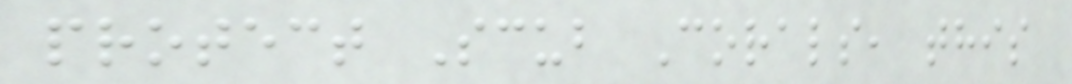protect Scub Corals, this
